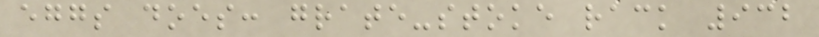eggs does: grate-stoke rack 932
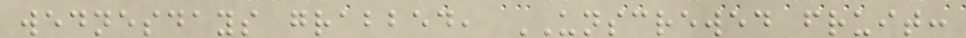wednesdays grabbed, UNSCREWED fruit:
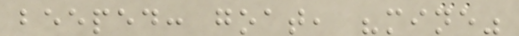beeped: goat, "mine"
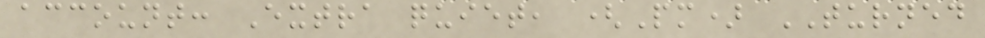account: Extra quiet, (Pm) TURNED
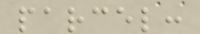parcel:
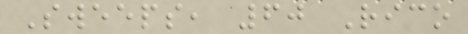Sweeps, 60 Rico
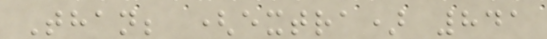Than; (extra) 841
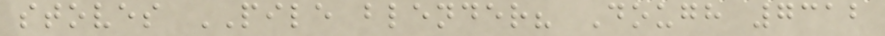stoves PILE blender? Dough 7312
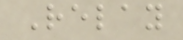Relay
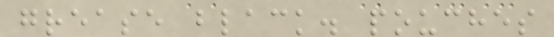grease black. pouches
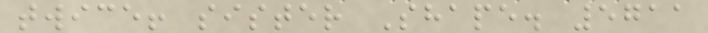twice! sister Shape. 5711
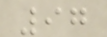97
